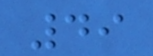49
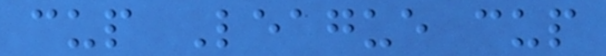cup League cup
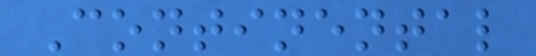Continental
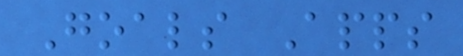Goals Apps
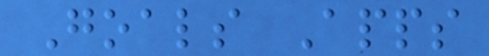Goals Apps
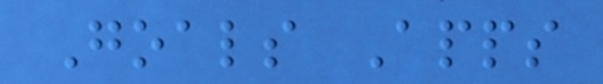Goals Apps
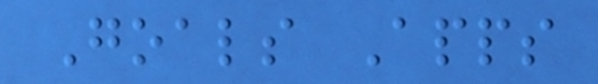Goals Apps
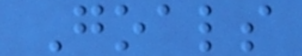Goals
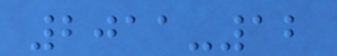2011-12
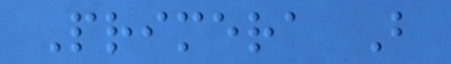Primera B
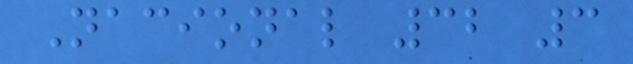Nacional 32 3
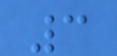3
